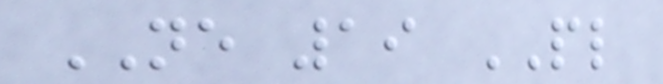NE 19 PL
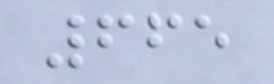665
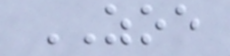ZOE
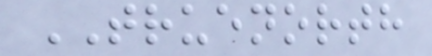TRUENORTH
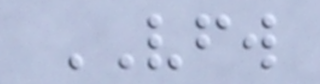VFW
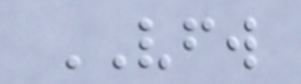VFW
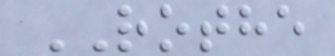ROTHE
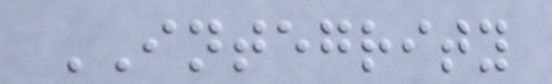INTEGRITY
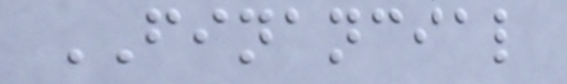FINANCIAL
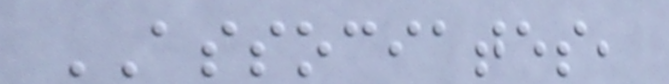ASSOCIATES,
